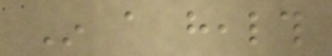In a health
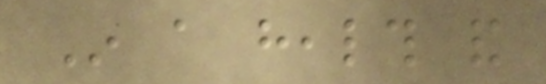In a health and
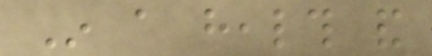In a health and
